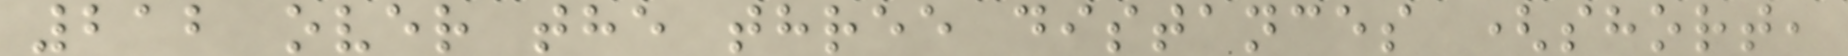212 over the three distances (short,
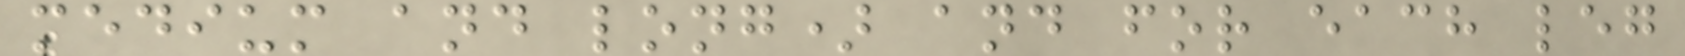medium and long) and for each leg
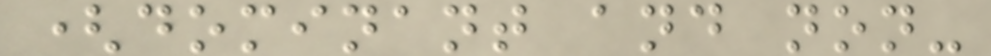(dominant and non-
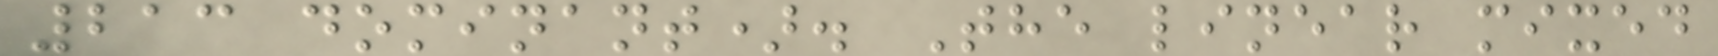213 dominant). The linear mixed
